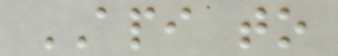API to
